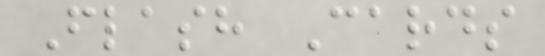Flash Cards
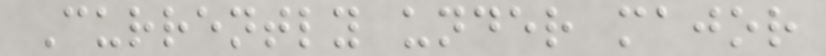Currently under major
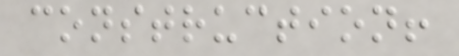construction!
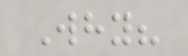Why?
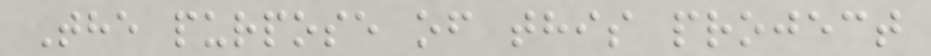The purpose of this project
